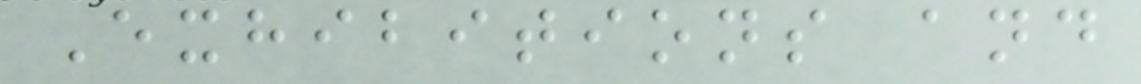Exhibitions and
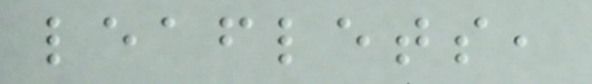leaflets,
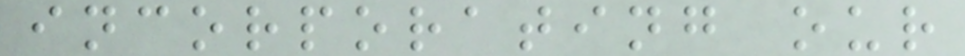incorporating our
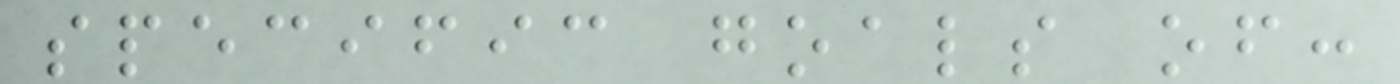specific goals of:
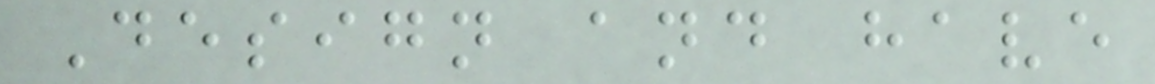Design and have
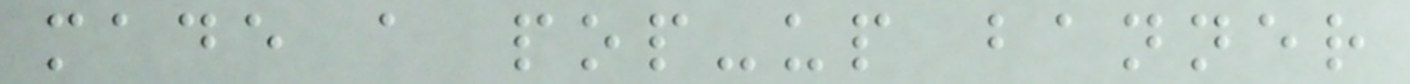made a pop-up banner
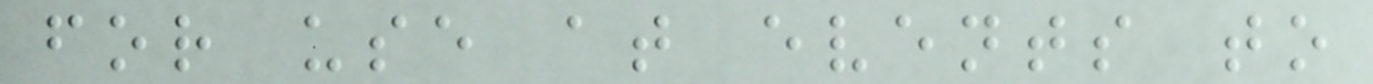for use at events to
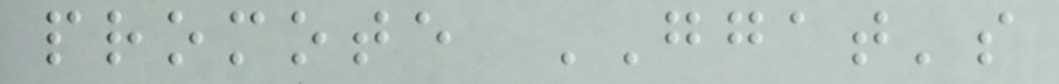promote GGAT's
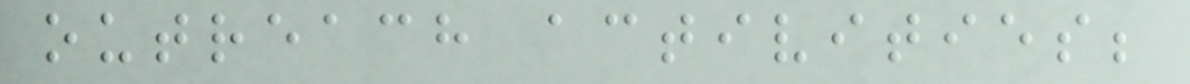outreach activities;
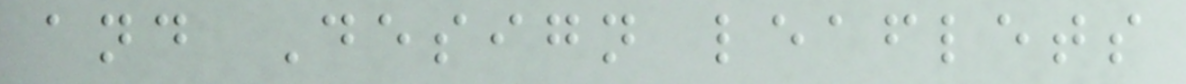and Design leaflets
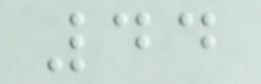44
